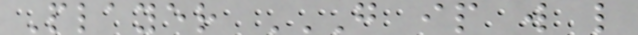Player G IP W L
